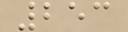253
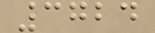3724
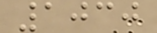1030
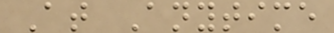At Anytime
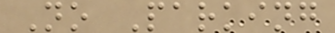No Parking
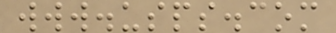www.usps.com
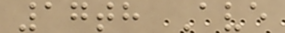17th Ave
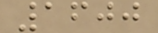1600
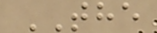THE
